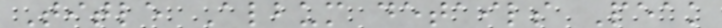Title Album details Peak
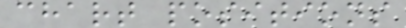chart positions
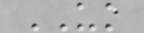UK
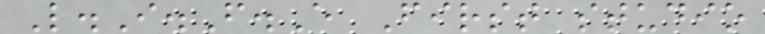L.I.F.E First studio
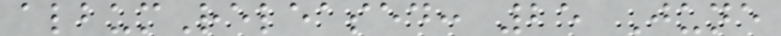albumReleased: 25 June
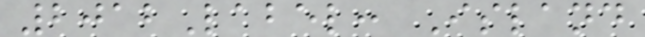2012Label: Island
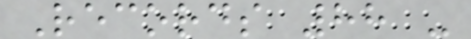Records 88 -
